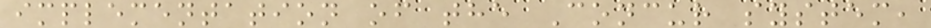implementation of the Concur system,
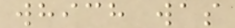which was
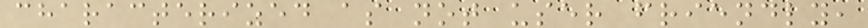characterized as not user friendly,
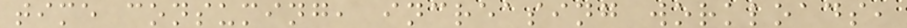time consuming, increasing workloads,
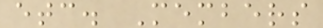etc. Members
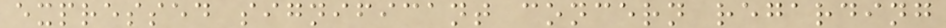expressed significant concern regarding
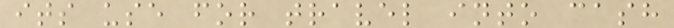its use for travel into cash
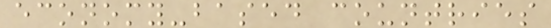economy-based countries
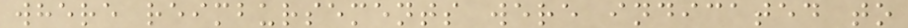where reimbursements were indicated to
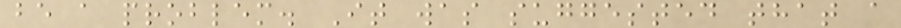be a problem. It was suggested that a
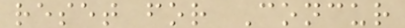reset for Concur
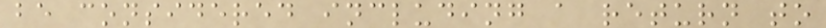be considered including a return to
